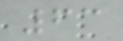63
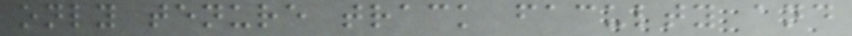only tenure track faculty and
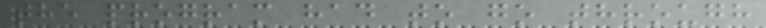the program had to go through
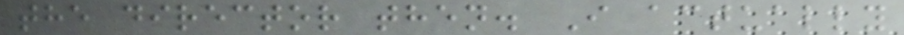the director then. I actually
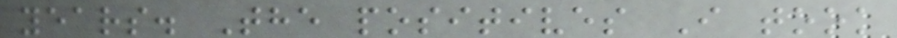years. The positives I took
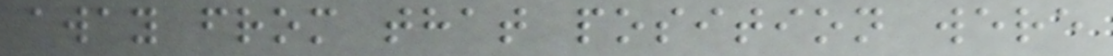away from that position were
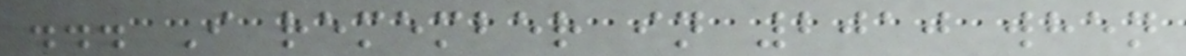... I remember in 2010 when
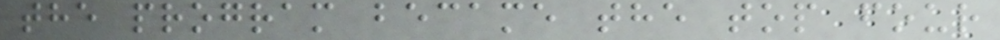the program became the top four
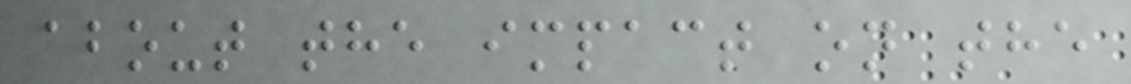about the impact on the
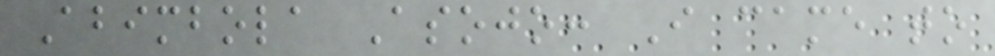Abimbola Asojo: I came to
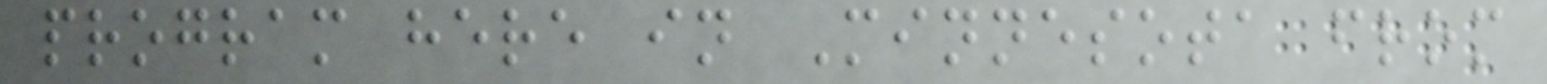program here in Minnesota from
